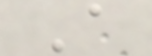A
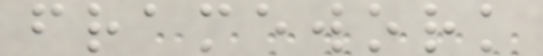framework
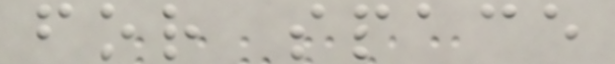for space
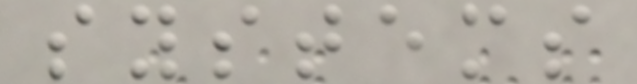systems
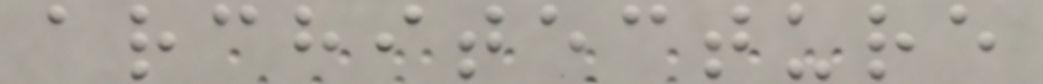architecture
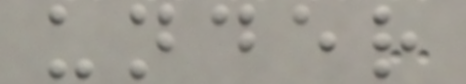under
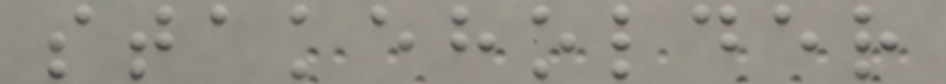stakeholder
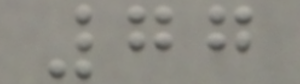77
